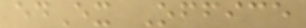edEx Office
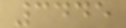3445
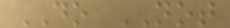DO NOT
